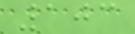103
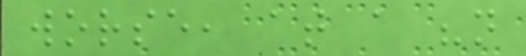worse, at a "not
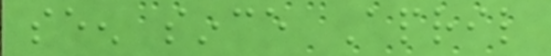seen since April
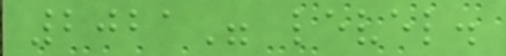2021" level.
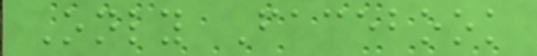Only Facebook
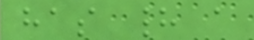has had a
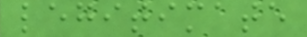legitimate
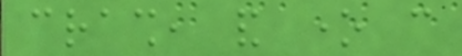crash, and one can
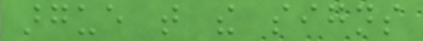argue that the signs
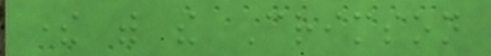there with the Crimson
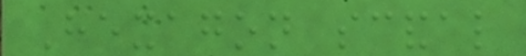Hexagon scandal
